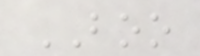BOO
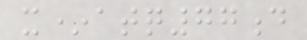x*atq77d
